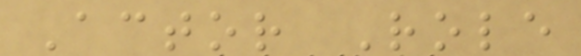Actor Role
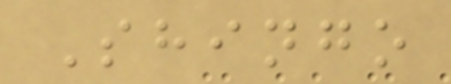Shingo
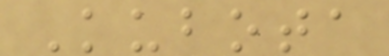Kubota
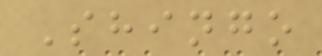Shingo
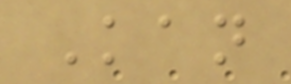Kan
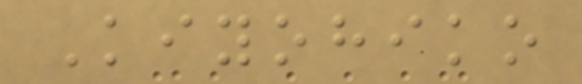Kiyohiko
